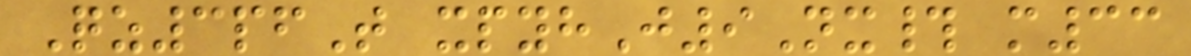Qz3pfT xpyhJ9Nx# m33
